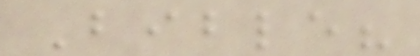Bible?
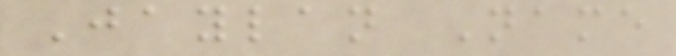Jaylan Name
